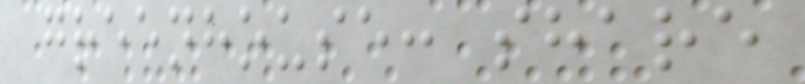greenhouse: share
